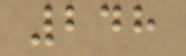248
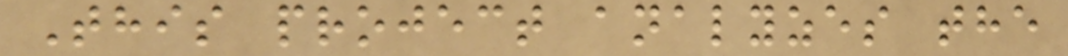This project analyzes the
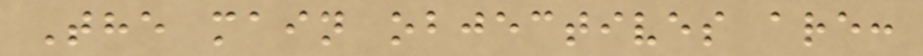The main objectives are:
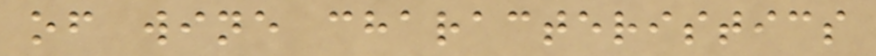of wine characteristics
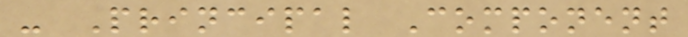- Principal Component
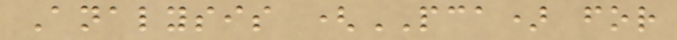Analysis (PCA) for
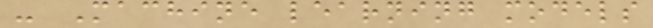- Machine learning models
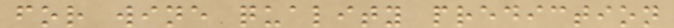for wine quality prediction
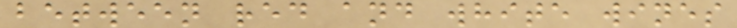between red and white wines
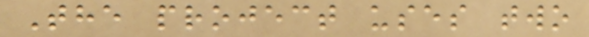The project uses two
